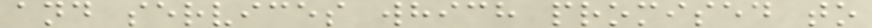and services which promised to
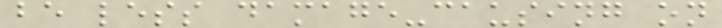be less damage-causing on
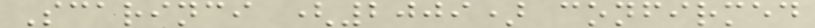Scarinci (2009) confirmed
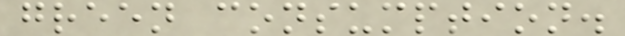green consumption.
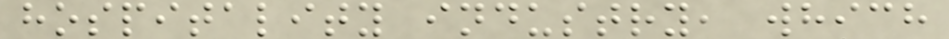hospitality industry, which
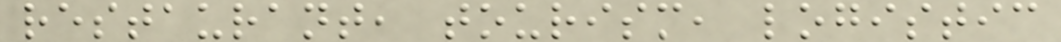restaurant, tourism, logistic
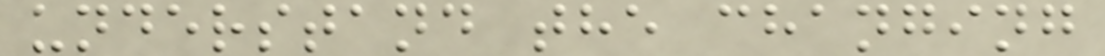understand the changing
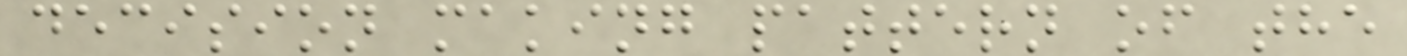decision making pattern of the
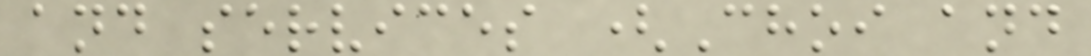and services (Choi and
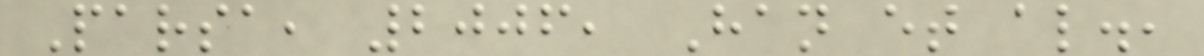Parsa, 2006, Han et al.,
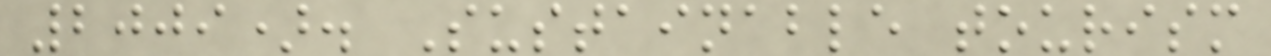2009). Sustainable tourism
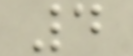4
